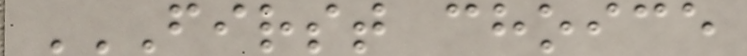FIRST CHOICE
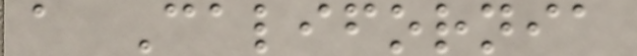a California
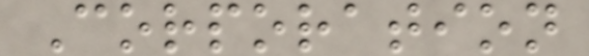Corporation
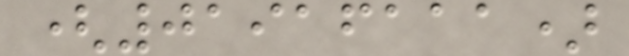(01916111)
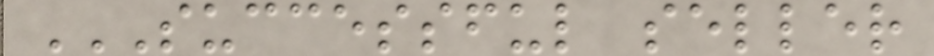SUCCESSFUL SELLER
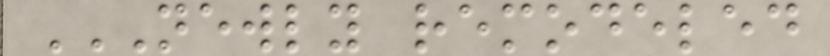NEWLY REMODELED
